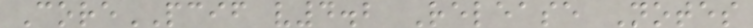CorePCIF v4.2 Release Notes
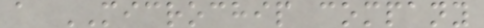a MICROCHIP company
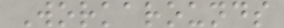Workarounds
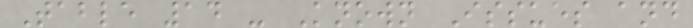Table 14 - Known Issues and
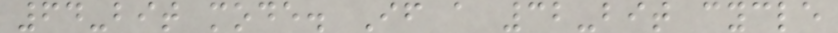64-bit mode. If a 32-bit cycle
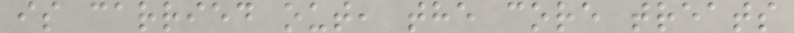is carried out, the core treats
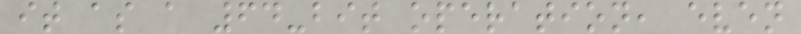it as a 64-bit operation, even
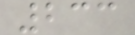233
